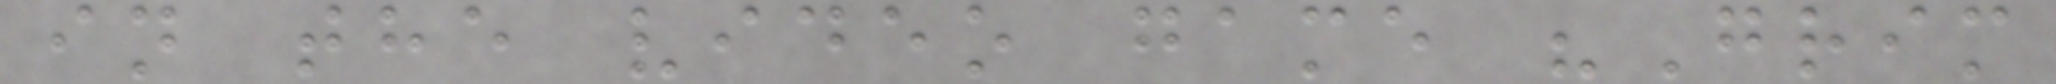in the video game "Grim
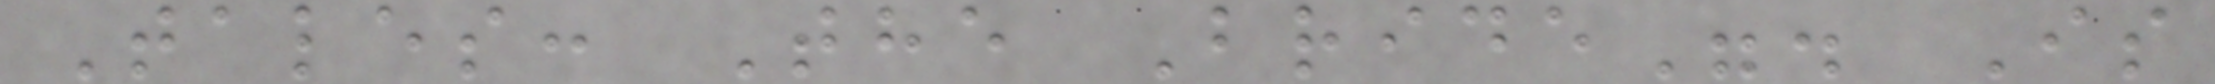Tales: The Bride". Is
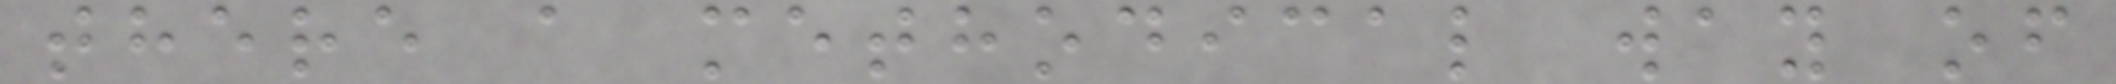there a methodical way of
